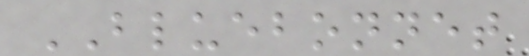BLUEBONNET
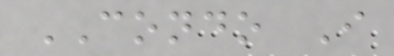CONDO I
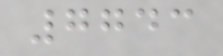7743
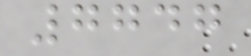7747
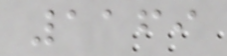1169
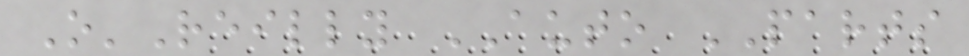O'Reilly AUTO PARTS
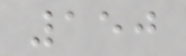150
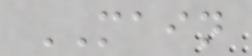MAIN
